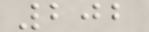202
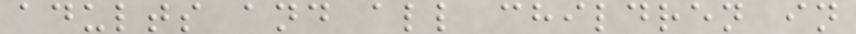adults and all children in
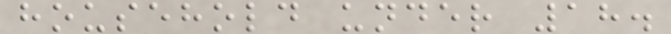household under 18.
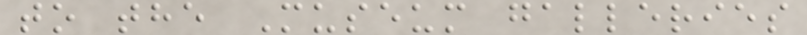to the Museum galleries
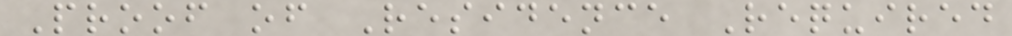Proof of Residence Required
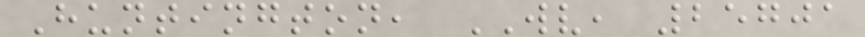Huntington, WV, 25701
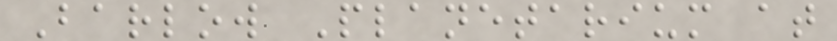Barlow Planetarium at
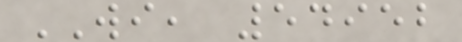WI, 54952
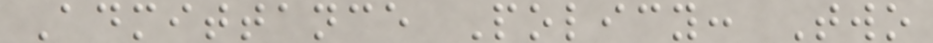Admittance Policy: Two
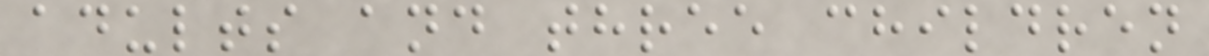adults and three children
